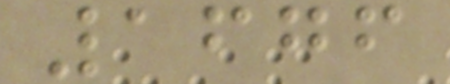1676
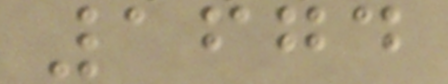1674
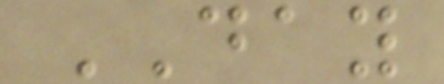DAY
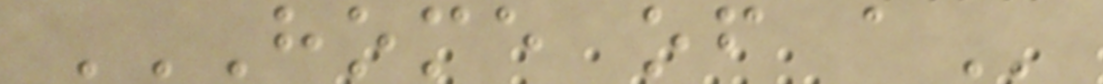HOME OF A
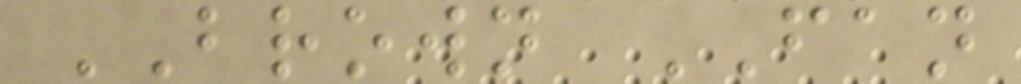BROWN FAN
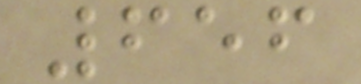656
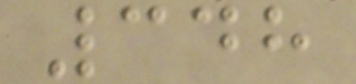348
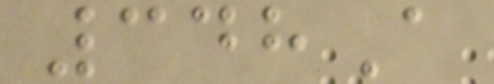348A
